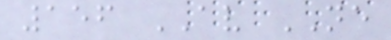156 AV NE
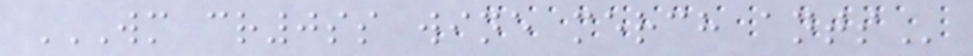WM CR0SS WINE MERCH ANTS
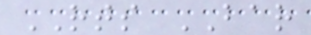RTS BAR
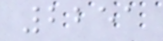2251
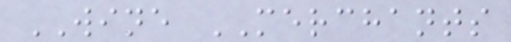WINE MERCHANTS
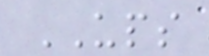UPS
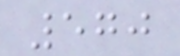570
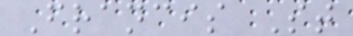Francis St
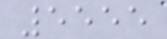5555
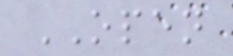OPEN
